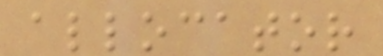allocator
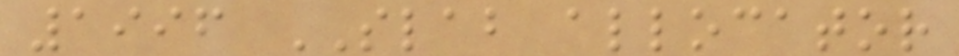1996 SLAB allocator
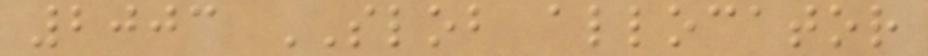2003 SLOB allocator
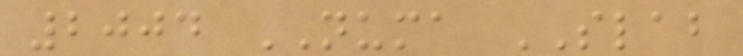2004 NUMA SLAB
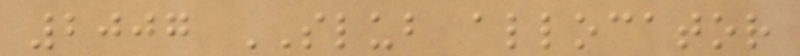2007 SLUB allocator
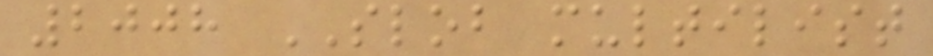2008 SLOB multilist
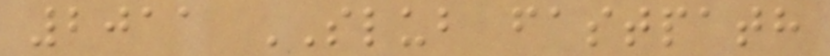2011 SLUB fastpath
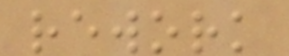rework
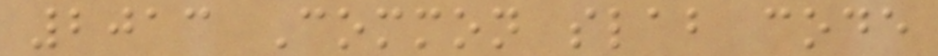2013 Common slab code
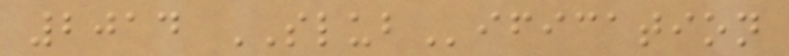2014 SLUBification
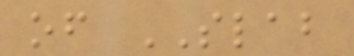of SLAB
